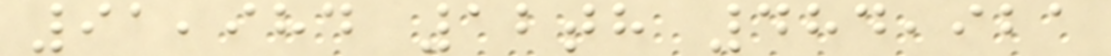91,984 12th 484,921
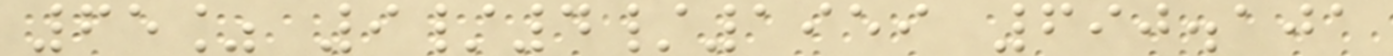65% 9/4/1959 690.101
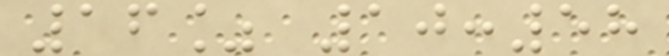16% 10:58
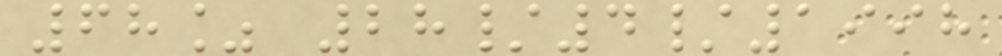68% 28/4/1998
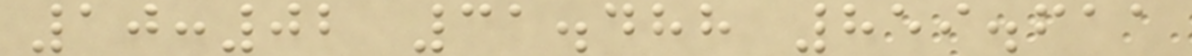10:02 31.488 859.611
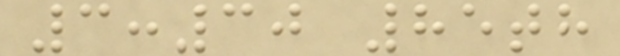3:30 85th
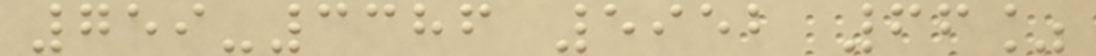759-3386 5952 66%
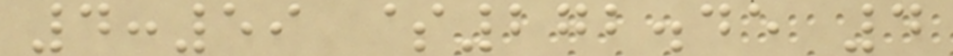4:59 $272.45 4
